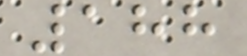188
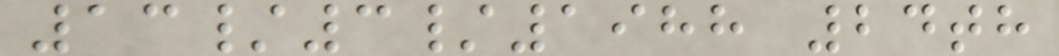13/3/1988 24th
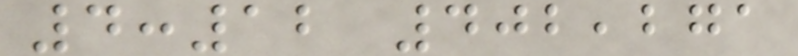4:12 402,271
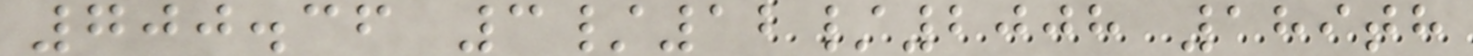700.36 3/12/2008 189th
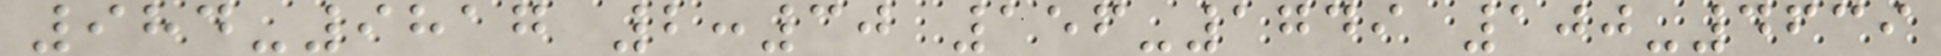984-9817 2:30 156-1749 100-4639
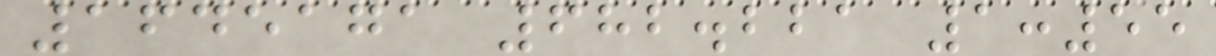1645171 682.221 1:55
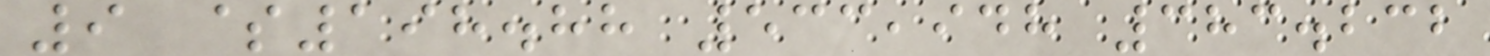9 $198.88 533,948 383.232
